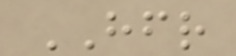HFR
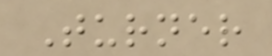Turner
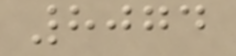8074
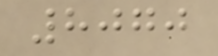8070
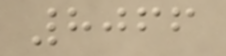8066
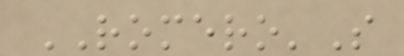ROMERO'S
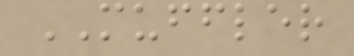MUFFLER
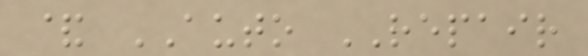& AUTO REPAIR
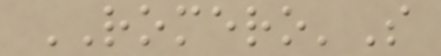ROMERO'S
